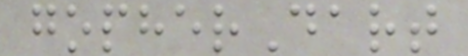gopherDart
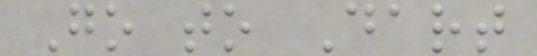Go to Dart
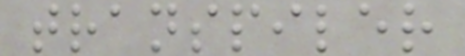transpiler
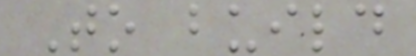To build
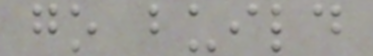go build
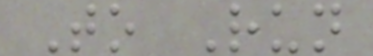To Run
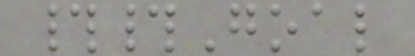##Goal
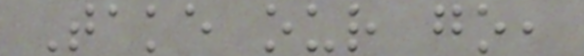Take our go,
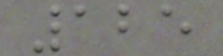125
